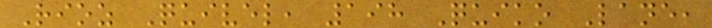Rioz Quivel, 198 Quiko Lane,
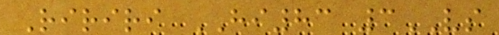Ririri HI83 3VS
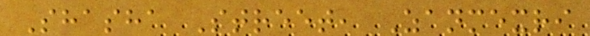Shasha Street, Zanmexri
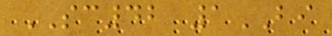SC42 1BI
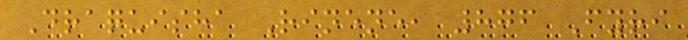Draquisha Rinene, 876 Fyri
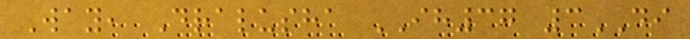Way, Dralusha IH37 3DI
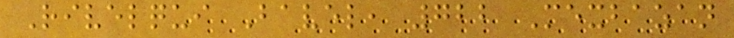Rivelqui Bavel, 722 Mexbazan
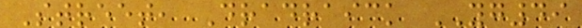Street, Dradraick YG49
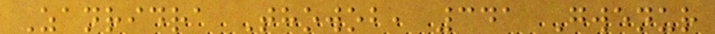Zanridra Thowob, 341 Gwenur
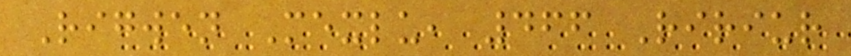Rigwen Mexlu, 466 Ririur
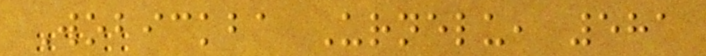Wobickba Urnelu, 581
